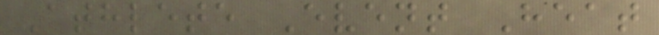Athlete Event Heat
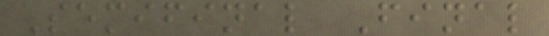Semifinal Final
